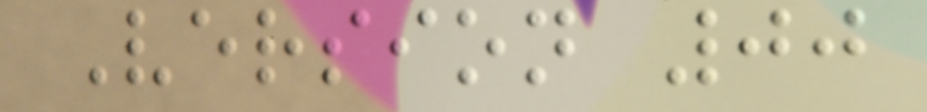Version 00
